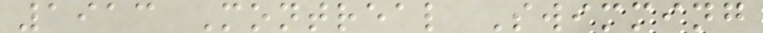1913 Montreal Swimming
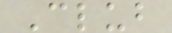Club
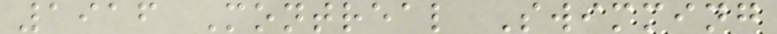1916 Montreal Swimming
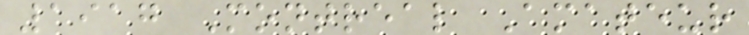1917 Montreal Amateur
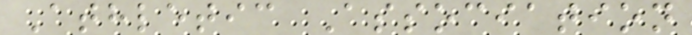Athletic Association
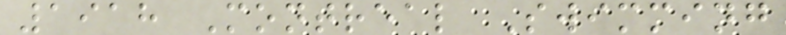1918 Montreal Swimming
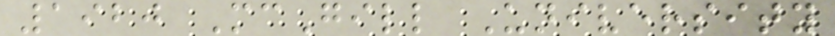1920 McGill University
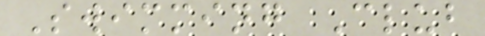Swimming Club
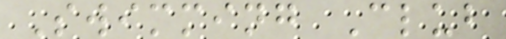Swimming Club
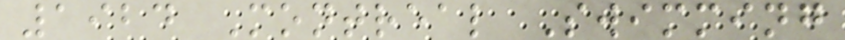1924 Montreal Swimming
